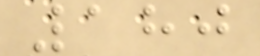180
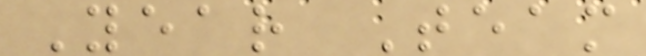Year Team
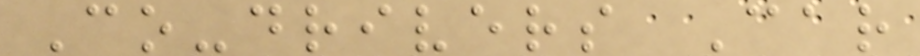Co-drivers Car
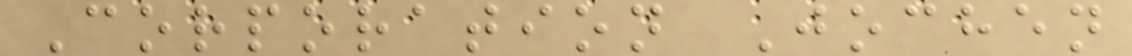Corporation Jochen
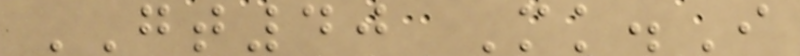GT40 Mk.I
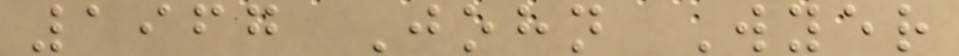1967 John Wyer
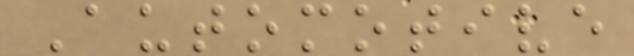Automotive
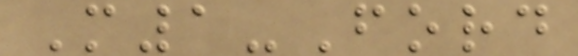M1-Ford
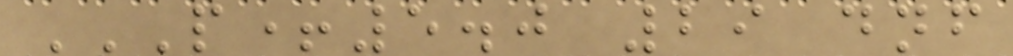P+5.0 29 DNF
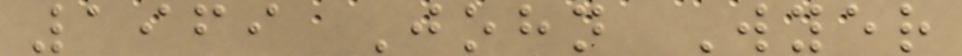1969 John Wyer
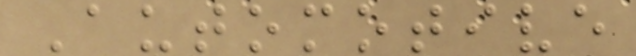Automotive
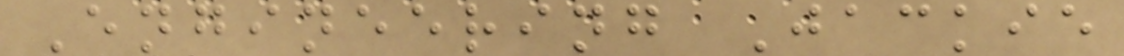Engineering Jackie
